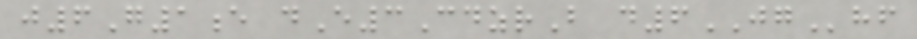j6G1e dE3CdzrB d6JGhf
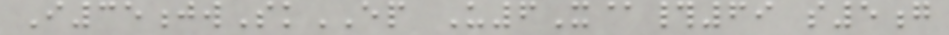I35jwSkEP U6X@#69 s5g
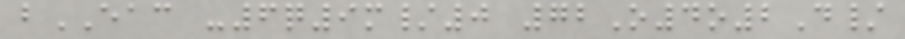bEAC -6q9m/0 72O4o2D/
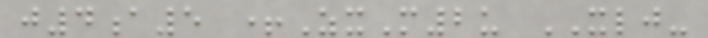j4a5 +ZxM2u XLJ-
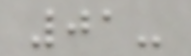01-
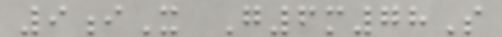9iX G6m78S
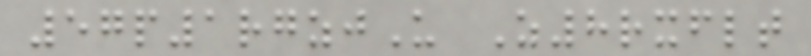57p1rgzjU Z8rxflt
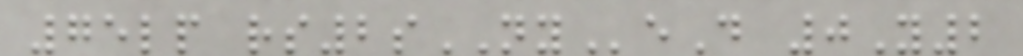75lp rs2sNYeD 0Y2
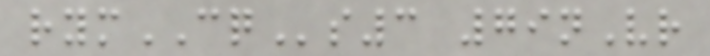rymCQs3 79nVr
